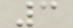3
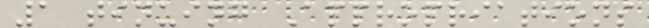1 tinuing Appropriations
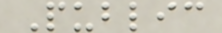Public
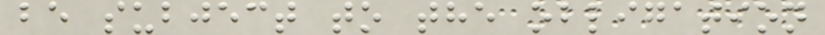be subject to the obligation
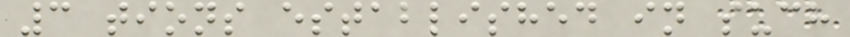3 tions established in such
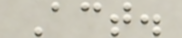Act.
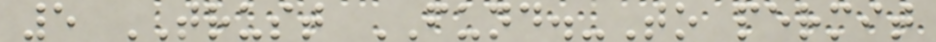5 TRUST FUND.-To permit
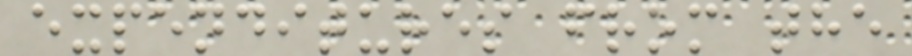expenditures from the
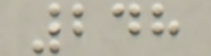248
